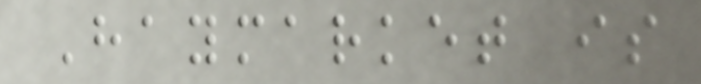Haymarket is
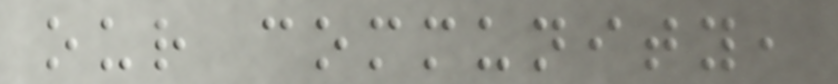our community,
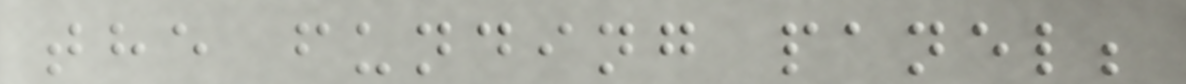the funding panel;
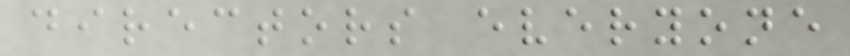directors everyone
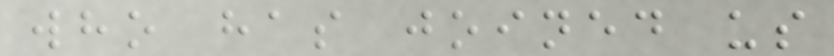who has joined us
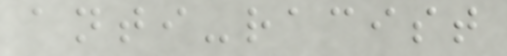anti-racist
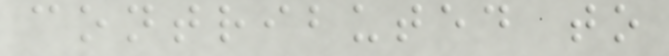contributed to
